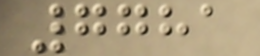7781
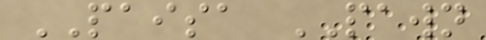PAISA PAWN
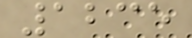1235
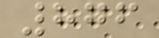876
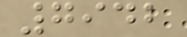7942
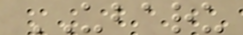UBARU
